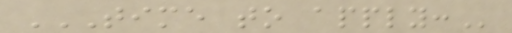TIME TO APPLY:
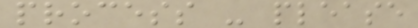process - please
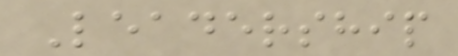Leadership
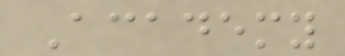Academy
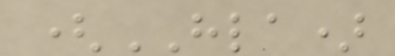(HLA)
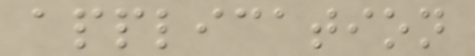application
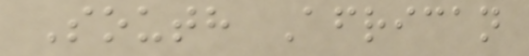South African
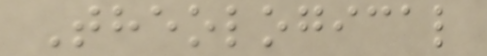Theological
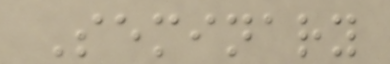Seminary
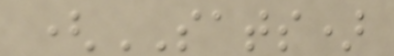(SATS)
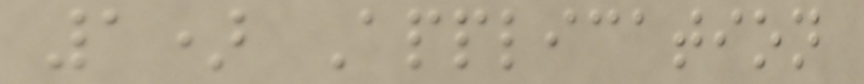1) Application
